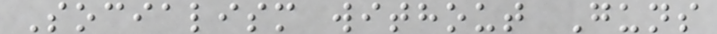Socialism without Guns
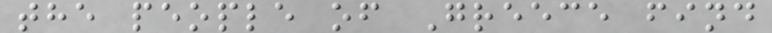the people of Greece find
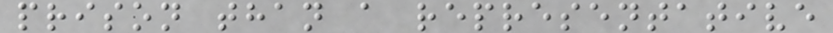prison than a representative
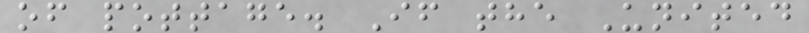of pottage. If the United
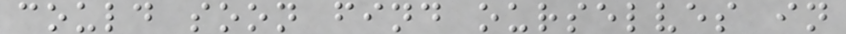could soon find ourselves in
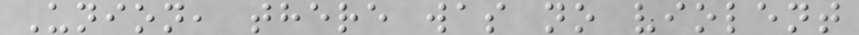Union, there was no violent
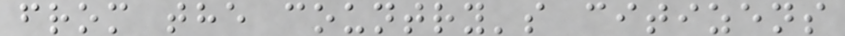from the country's citizens
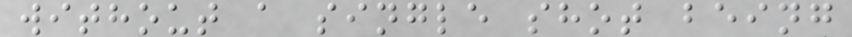without a single shot being
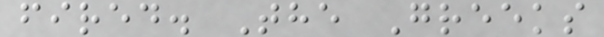fired. The Greeks
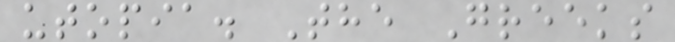utopia. The Greeks
